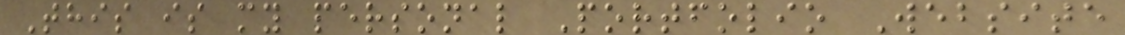This is my personal Portfolio Website
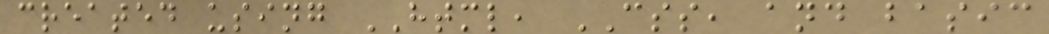created using HTML, CSS, and basic
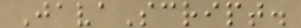JavaScript.
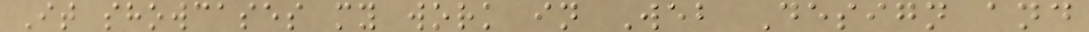It showcases my work in Web Design and
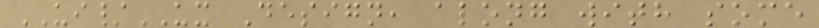UI/UX Design, along with some
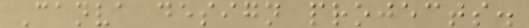Canva design projects.
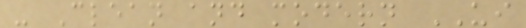- Clean and modern UI
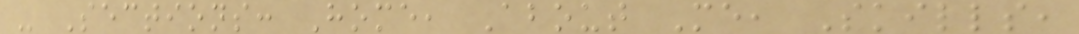- Sections: Home, About Me, Skills,
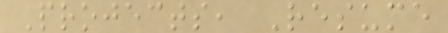Projects, Resume
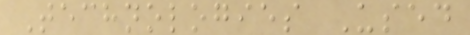Technologies Used
